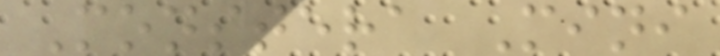Monstera Mini
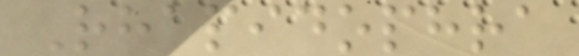Rhapidophra
